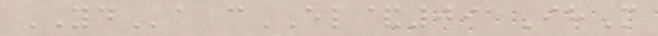YDa cEL&09 IhM
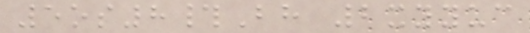5os8#Bh 2xyyuc
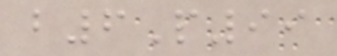b6P99
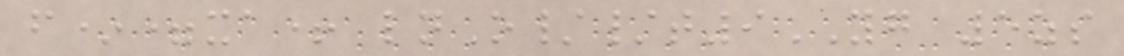f*=xa+ lnO//t9YG 5zs
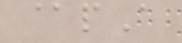@pA
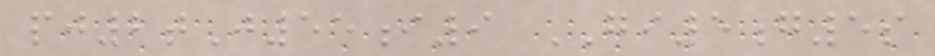pj2tJ55i9 GI5g5s
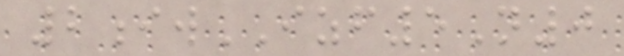2iwIZF5N0
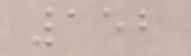152
